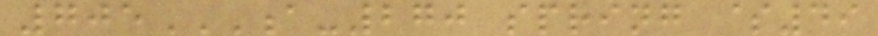705A-270 SPRING $49
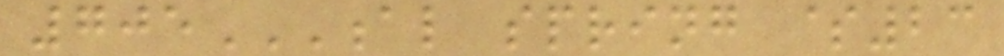705AL SPRING $23
